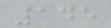145
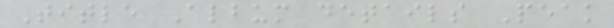Title Album details Peak
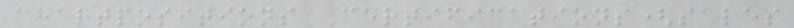chartpositions Certifications(sales
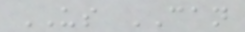US CAN
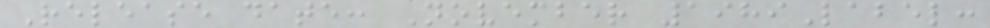Release date: November 1989Label:
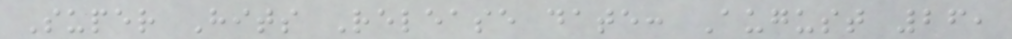Super Hits Release date: August 26,
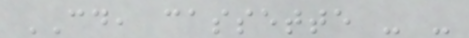CD, cassette - -
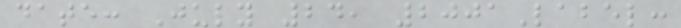date: July 24, 2001Label:
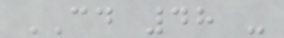CD 48 -
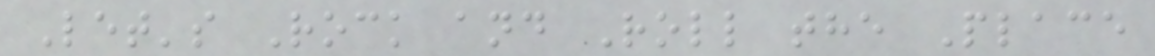Let's Rock and Roll the Place
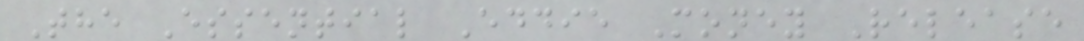The Essential Eddie Money Release
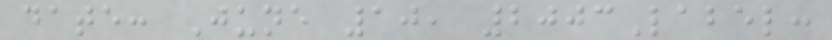date: June 10, 2003Label:
